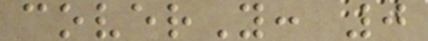coverY: 0
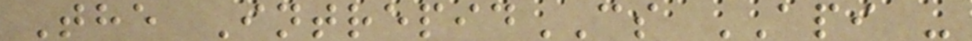The IntrepidCS API -
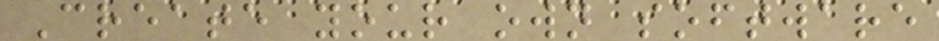Create your own software
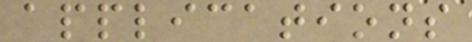applications
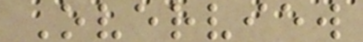Overview
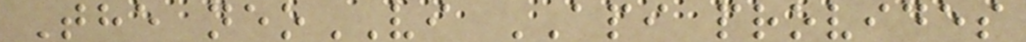The neoVI API provides
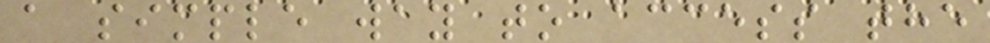a simple way to access the
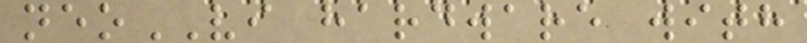neoVI hardware with
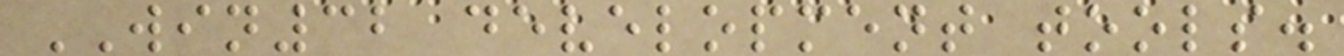WIN32 development tools.
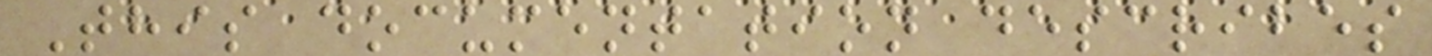This documentation describes
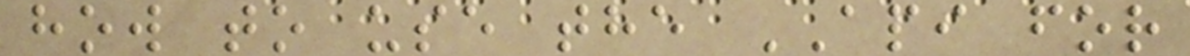how to use the API for
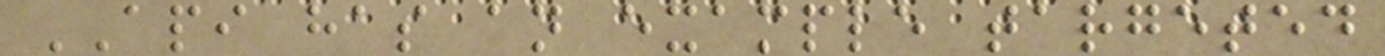API has an example targeted
